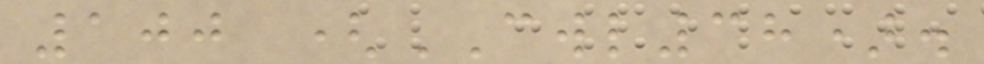100 (CWL38).
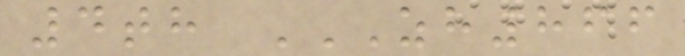4th ZH866
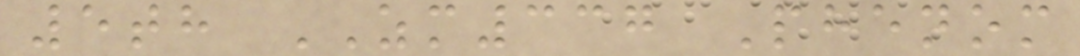5th ZM337 Phenom
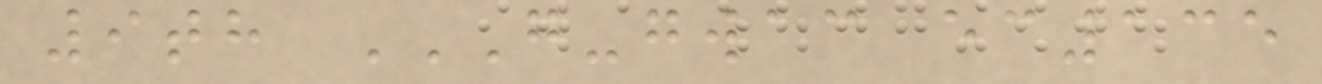9th G-GWAC EC135
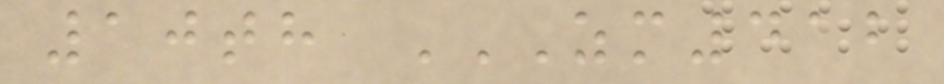10th ZM412
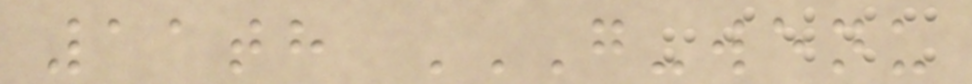11th G-WENU
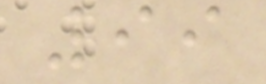99
